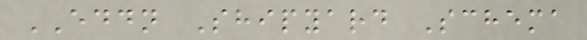EDDN Shipyard Schema
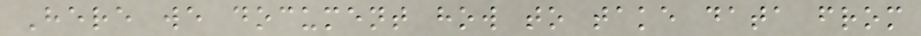Here we document how to take data from
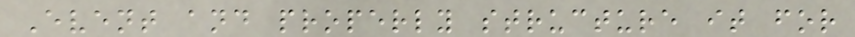Event and properly structure it for
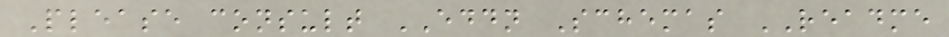Please consult EDDN Schemas README
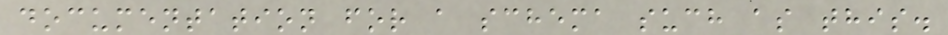documentation for a schema such as this.
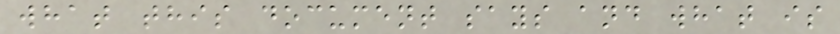what this document says and what is
